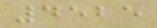4525
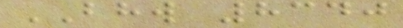BHW 8340
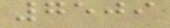7509
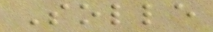Solle
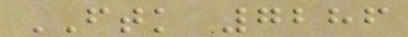FTK 7286
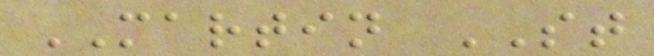MARTIN ST
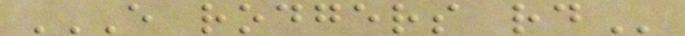E RODGERS RD
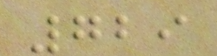729
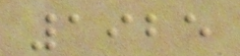1925
